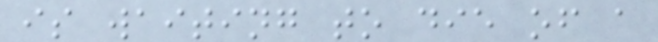is waiting to die of a
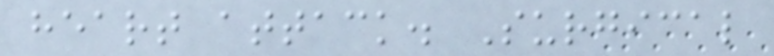heart attack. Surgical
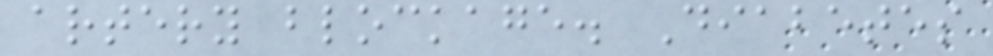artery blockage. Diabetes
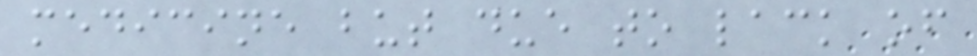medicine but due to lack of
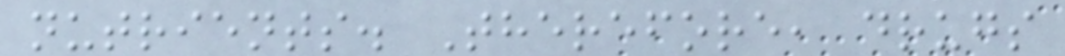nutrients. Therefore, drugs
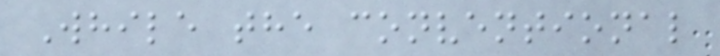While the conventional
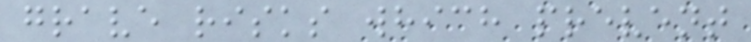grave risks which prevent
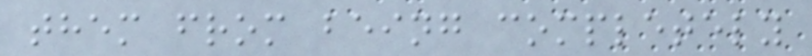them from being completely
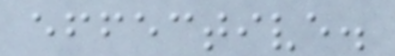effective.
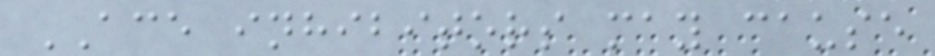ACE inhibitors may cause
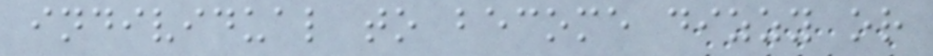individual to become dizzy or
